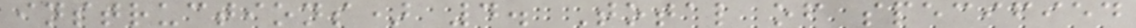instructions) 4. Total of specified
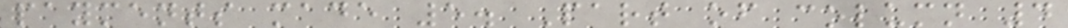payments made 5. Part of column 4
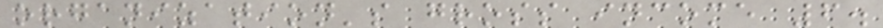organization's gross income 6.
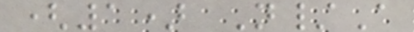(1) N/A
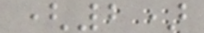(2)
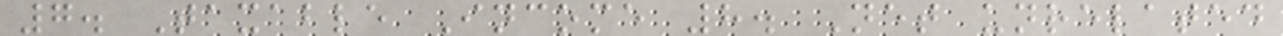7. Taxable Income 8. Net unrelated
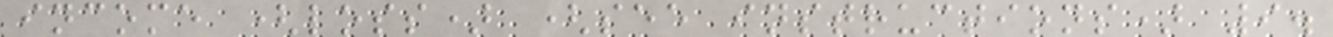income (loss) (see instructions) 9.
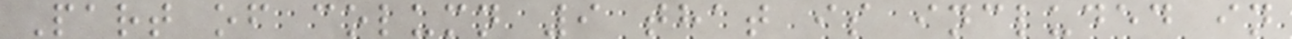Part of column 9 that is included in
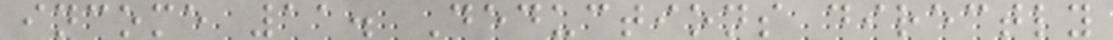income 11. Deductions directly
